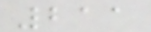211
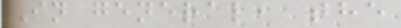In general, the
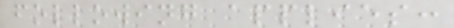following applies:
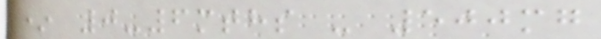* 0-6mths - 500mg
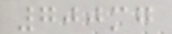700mg
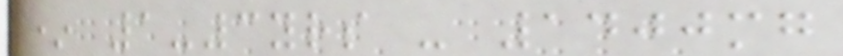* 1-3yrs - 1400mg
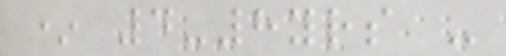* 4-8yrs -
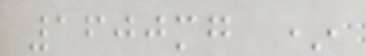1600mg *
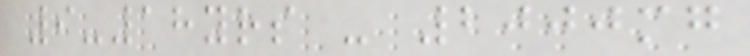9-18yrs - 2000mg
